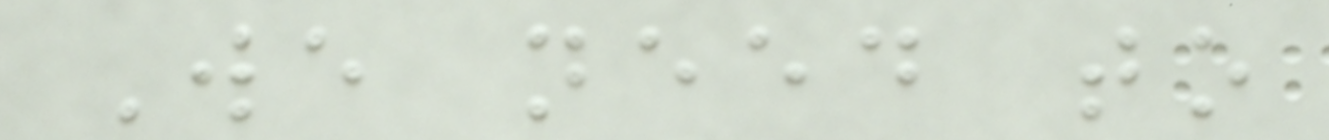We need to
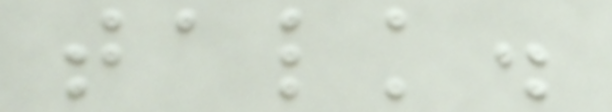talk.
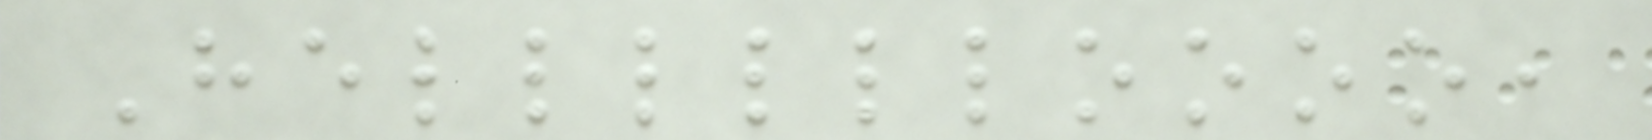Helllllloooo,
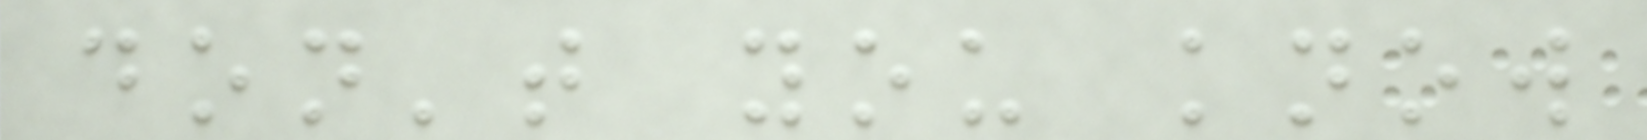don't you know
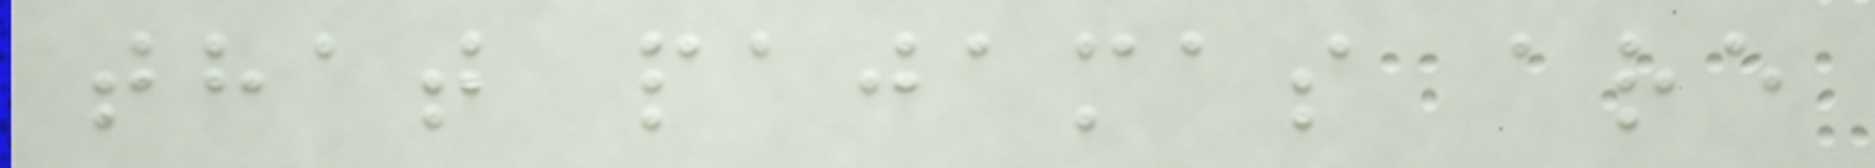that pajamas are
